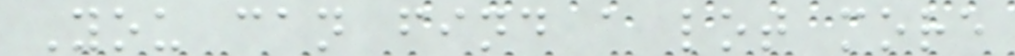You can find a lot more
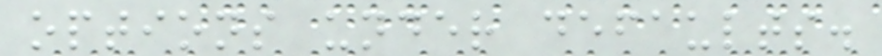options under defaults.
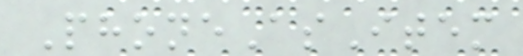PhoneAsItem
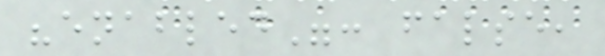"enabled": false,
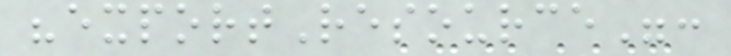"exportResource":
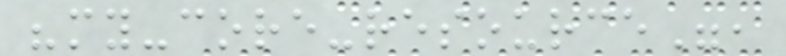"my-core-resource",
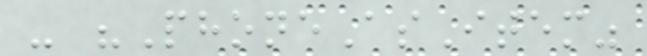- "PhoneAsItem"
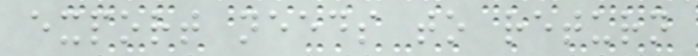export needs to return
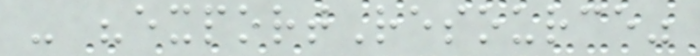- "exportResource"
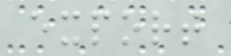export
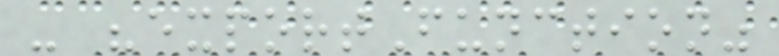- "exportFunction"
